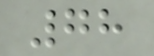78
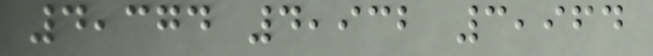4,374 4,932 3,964
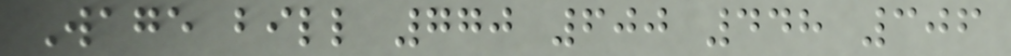Wage bill 770 600 448 306
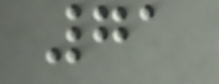71
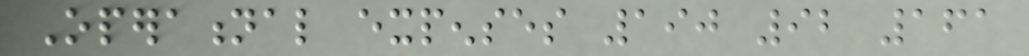Operational expenses 190 92 161
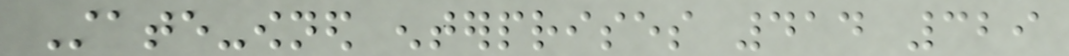State-owned enterprises 414 329
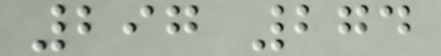297 274
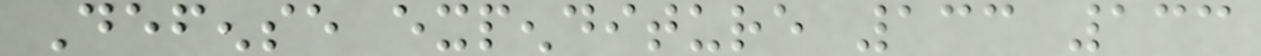Defense expenditure 133 133
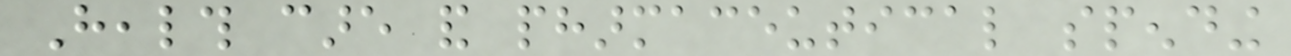Health care and pharmaceutical spending
